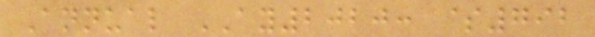Annual AY2020: $792
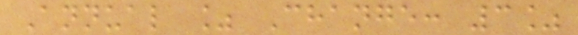Annual % Change: 3%
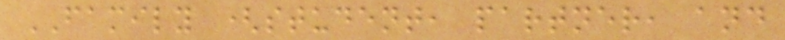FAMILY (student, partner, and
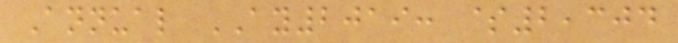Annual AY2019: $2,304
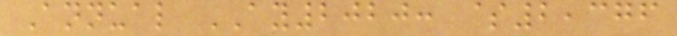Annual AY2020: $2,376
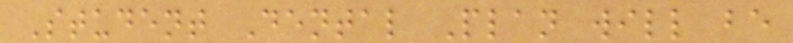Student Dental Plan will be
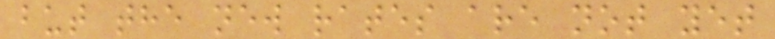but the new rates are not yet
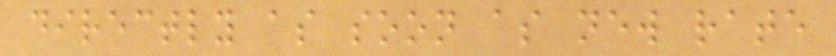directly as soon as new rate
